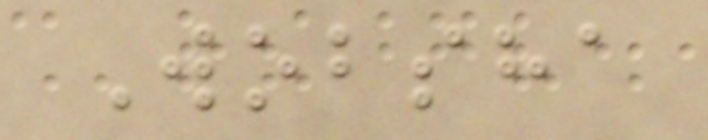Wobsha
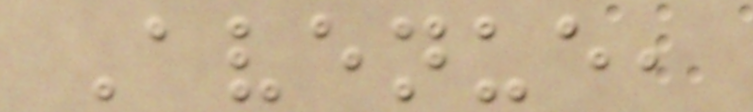Avenue,
